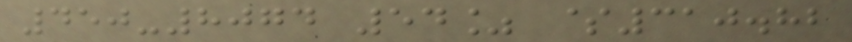450-8074 54% $310.82
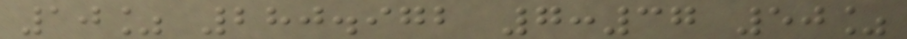10% 280.972 7:37 50%
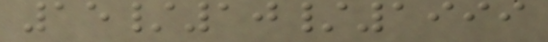15/10/1999
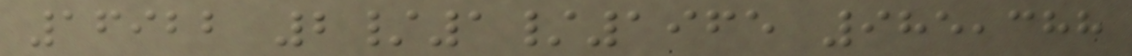16922 2/1/1965 985,388
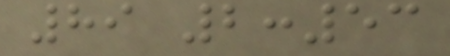89 2:53
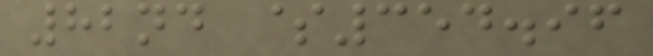82nd $354.96
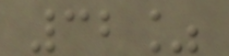32%
